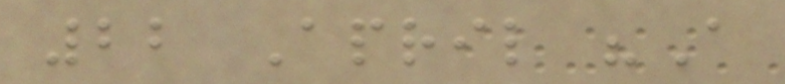22 April "A
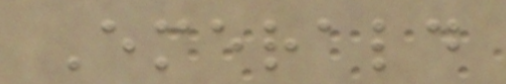Emerald
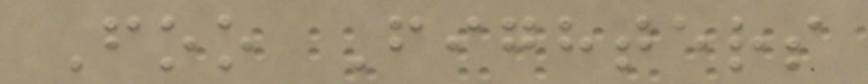Foo Fighters
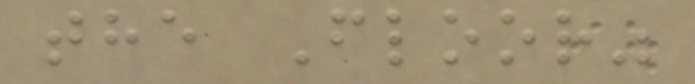the Floor"
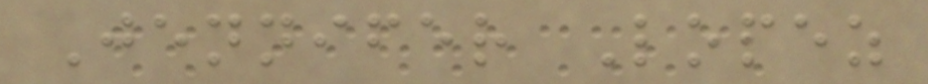Jennifer Lopez
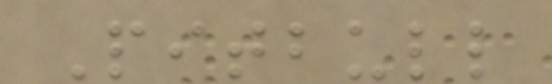Pitbull
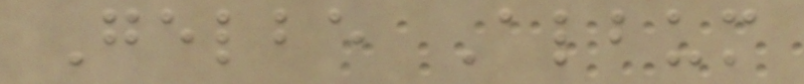Gelbe Album
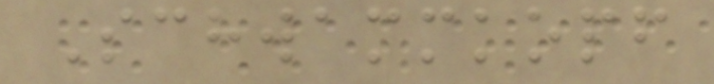Schwammkopf
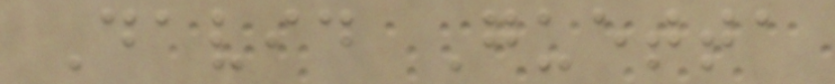David Guetta
